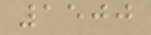1500
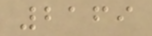2169
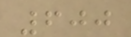600
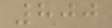800
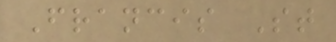Francis St
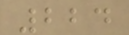224
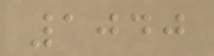1040
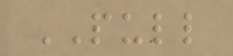PULL
